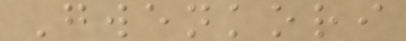Gwenkori
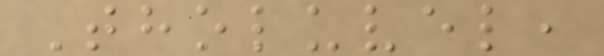Tholuvel,
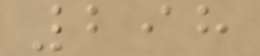298
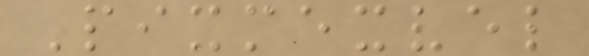Pixmexvel
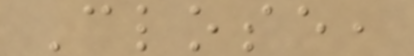Close,
